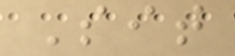Sit
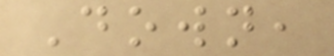Down,
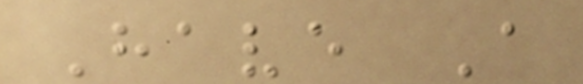Have A
